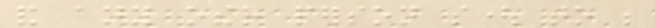and any other person sought to be
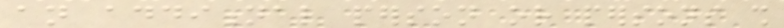an additional person or persons shall
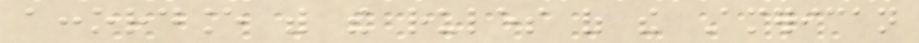accordance with the rules of the American
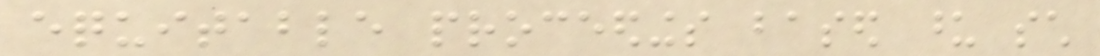equitable proceedings based upon such
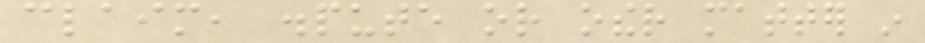claim, dispute or other matter in
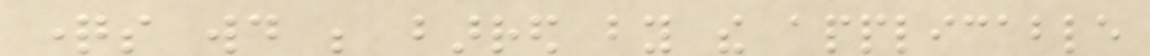questions would be barred by the applicable
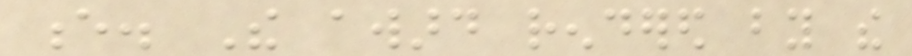e. The award rendered by the
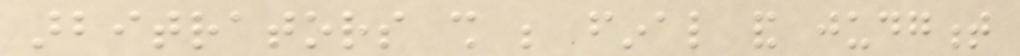arbitrators shall be final and judgment
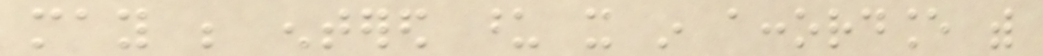may be entered upon it in accordance with
